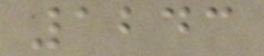1243
